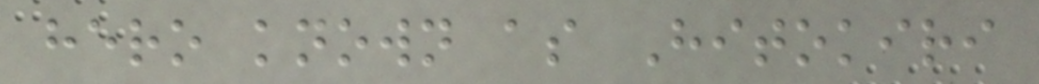hero known as Hitokiri
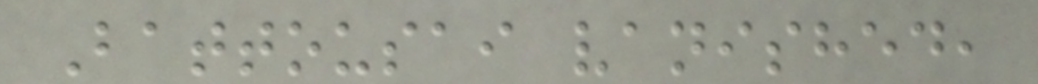Battousai vanished,
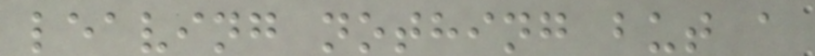leaving nothing but a
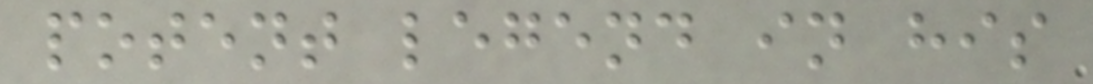potent legend in his
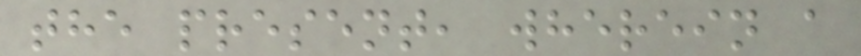the present, wherein a
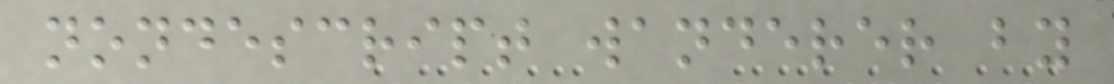nondescript wanderer by
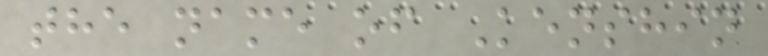the name of Kenshin
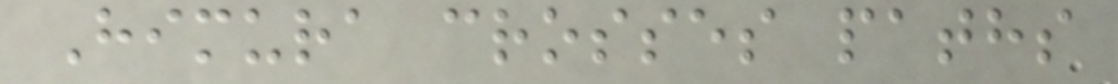Himura crosses paths
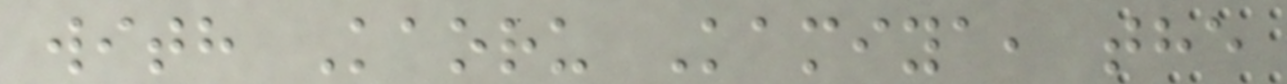with Kaoru Kamiya, the
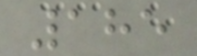185
